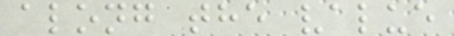along the value
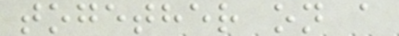together on a
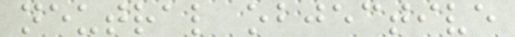neutral objective
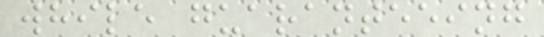while guaranteeing
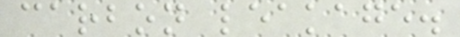carbon leakage.
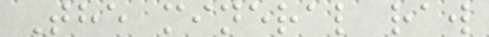The mineral raw
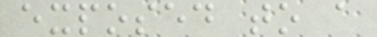exposed to a
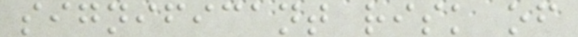significant risk of
